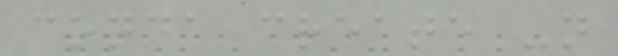conda create -n
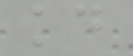kd
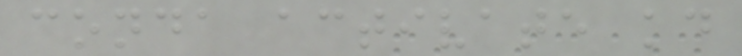conda activate kd
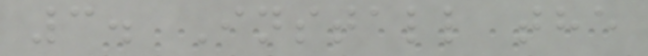3. Install the
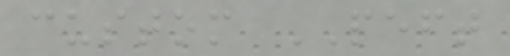custom PEFT
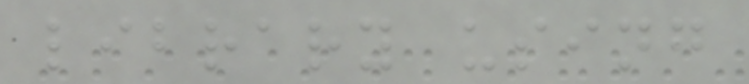library using
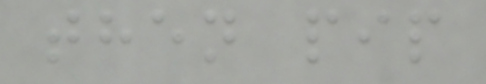then pip
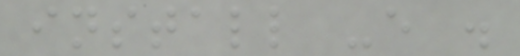install -e .
